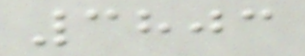3803
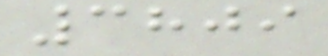3809
